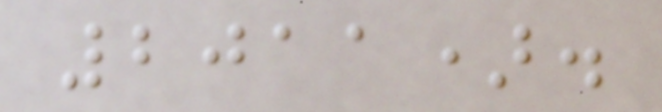2011).
